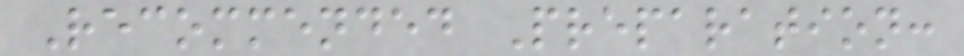Recommended Preparation:
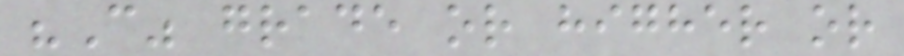"C" grade or higher or
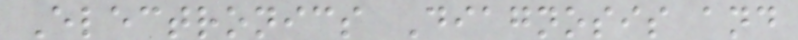Electronics Diagnosis and
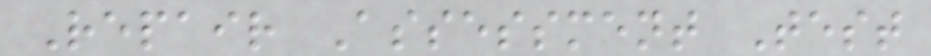Repair Assessment Test
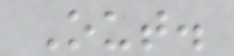Out.
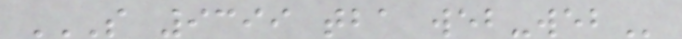S 9399 TBA WEB-WEB
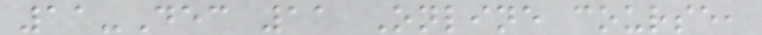11-Dec 11 Online course,
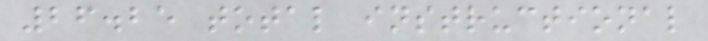26.25 total instructional
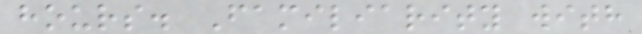hours. Familiarity with
